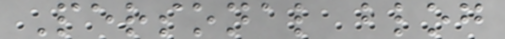Personal blog
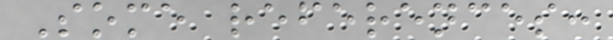Some references:
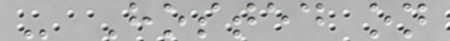- Hosted on
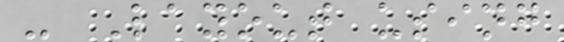- Layout using
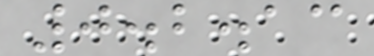0.2.13
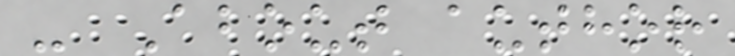- About author
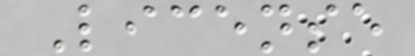License
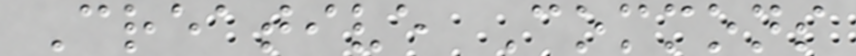Creative Commons
